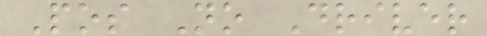Pos No Driver
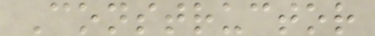Constructor
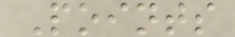Points
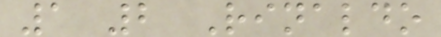1 2 Rinaldo
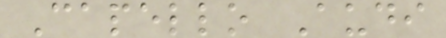Capello Audi
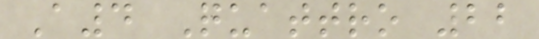A4 Quattro 22
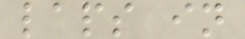laps in
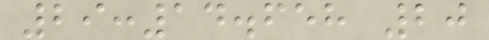29:14.658 20
